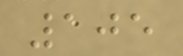105
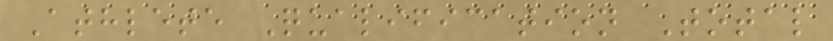Athlete Qualification Total
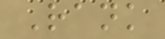Rank
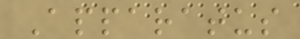Apparatus
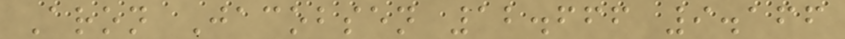Aron Jacobsen 12.666 9.166
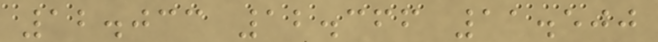12.033 12.366 11.500
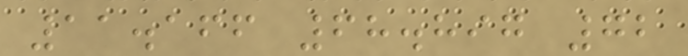11.166 68.897 72
